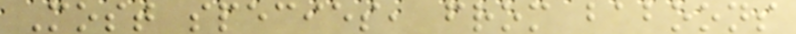Most species, from baboons
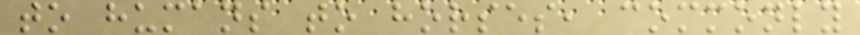to humans to horses, commonly
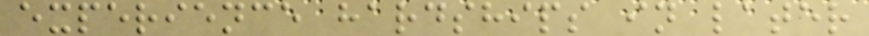experience hardships in later
